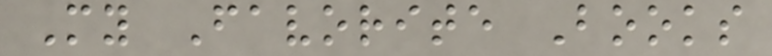My Favorite Books
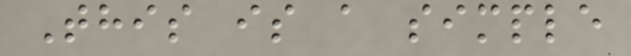This is a simple
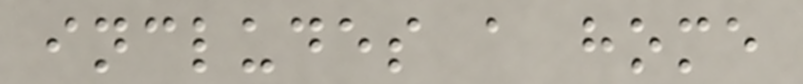includes a home
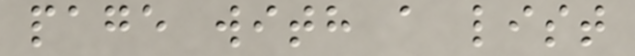page with a list
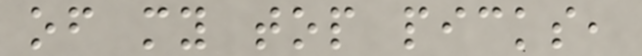of my top picks,
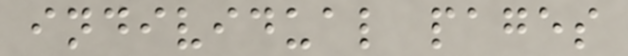individual pages
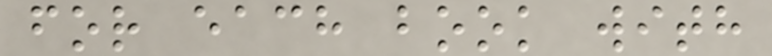for each book with
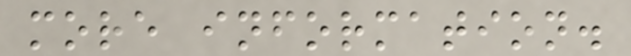more information.
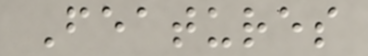Features
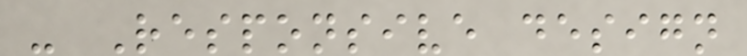- Responsive design
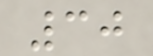30
